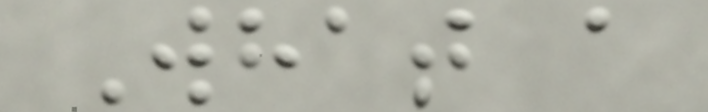What a
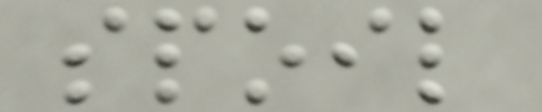spoil
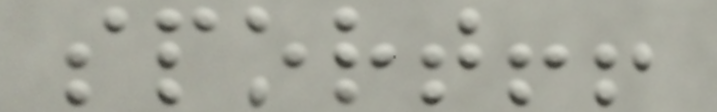sport!!
